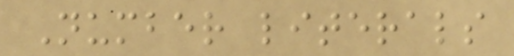Number literals
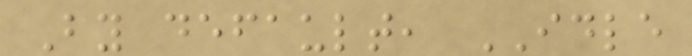By default, IDLE
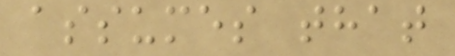assumes that
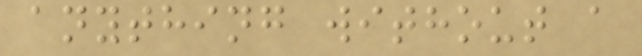anything without a
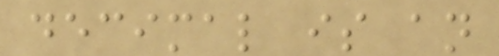decimal is an
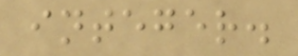integer.
